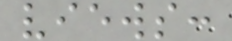views:
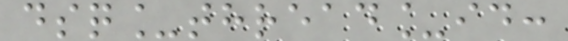dsq_thread_id:
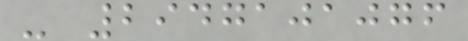- 2947101076
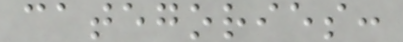categories:
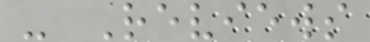- Reviews
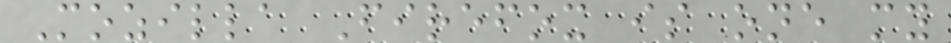Mozilla Firefox is one my
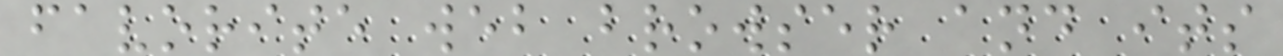favorite web browser and its
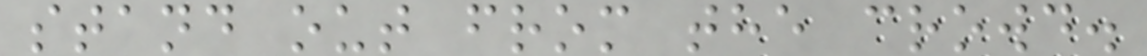stand out from the crowd.
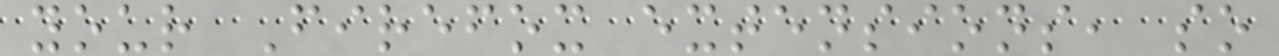your Firefox extensions, so
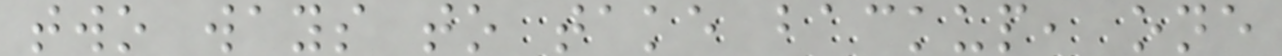two ways to take backup, one
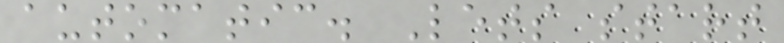automatic. Lets start
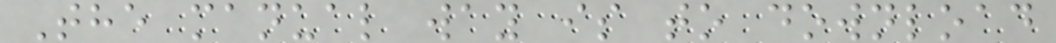The manual way is to download
